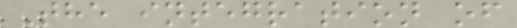The integration of
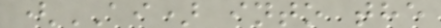(AI) into the
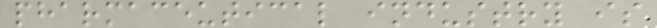pharmaceutical industry is
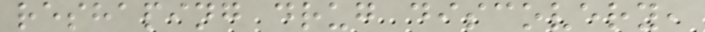reshaping drug discovery,
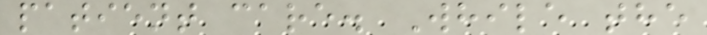patient care. While the
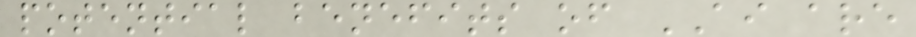potential benefits of AI are
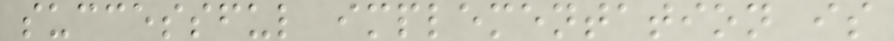successful implementation is
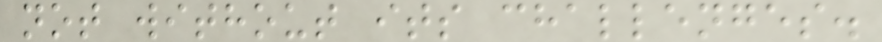not without its challenges.
